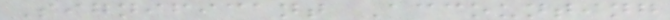Significant Accounting
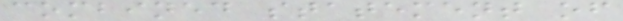combined statement of
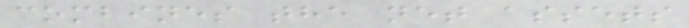combines the net assets
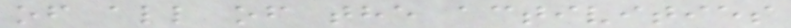of all of the activities
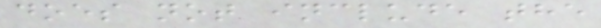does not include the
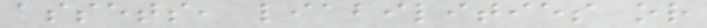assets, liabilities or
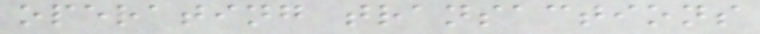operating transactions
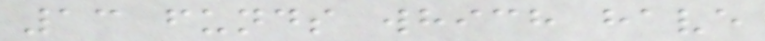13 funds which have
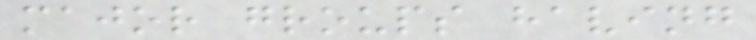major groups having
